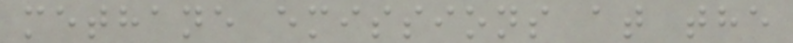methane emissions at the
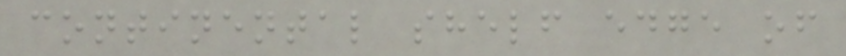continental shelf edge of
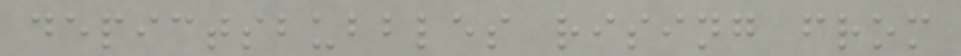depictsbubbles rising from
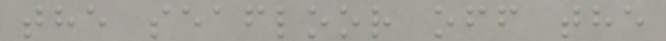the seafloor off the
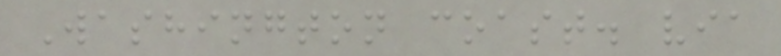Washington coast. via
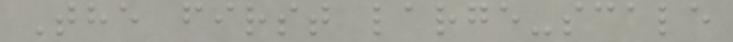The first large-scale
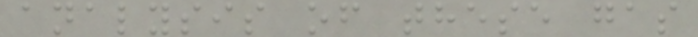analysis of these gas
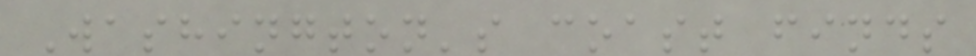Washington's coast finds
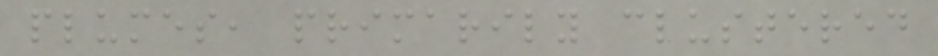plumes, primarily clustered
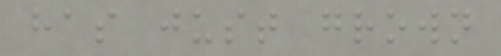has just grown
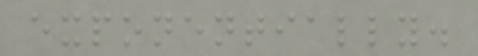exponentially.
